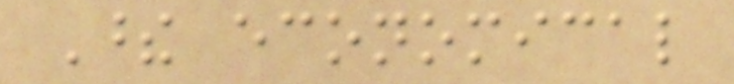These economical
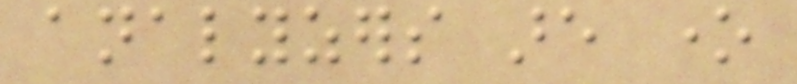analyzers are one
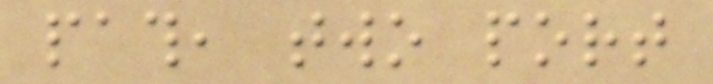path, two port
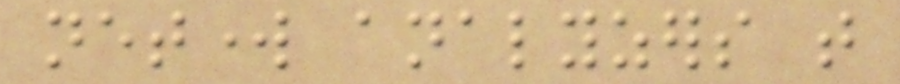network analyzers that
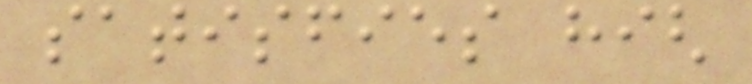satisfies high
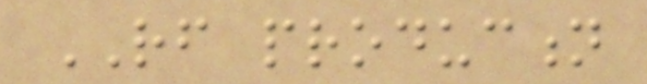RF production
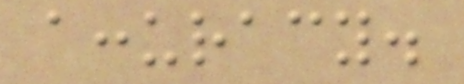accuracy.
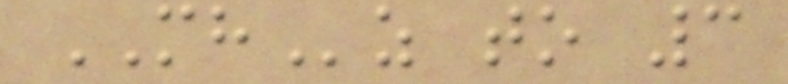MHz to 3
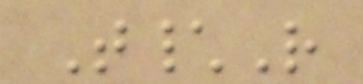T\R
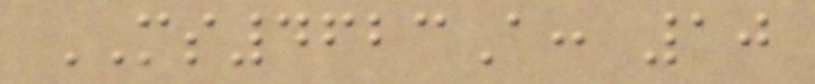MS4623A: 10
